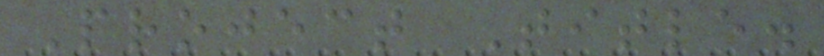Project Title.
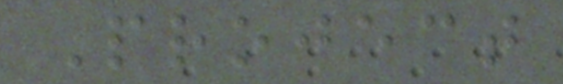Project
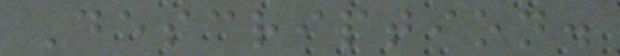Description.
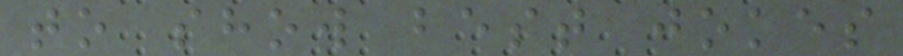to show best jokes
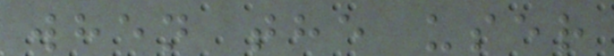when the user
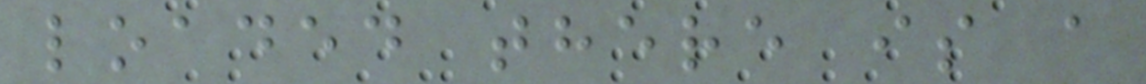loaded there is a
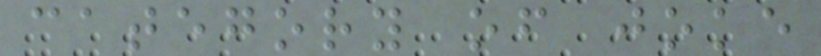category of joke
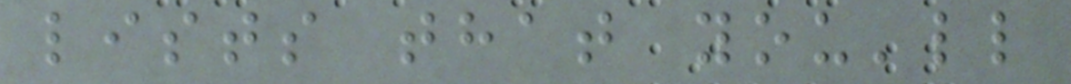lists that you'll
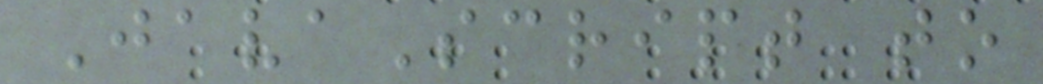JavaScript to
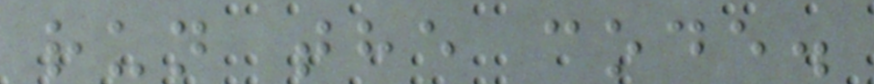run the code.
